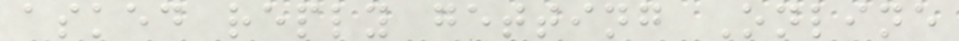asked reply getting Online
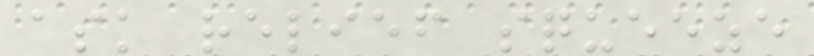ask relief squeeze
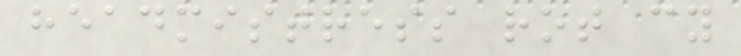headmistress rot cy
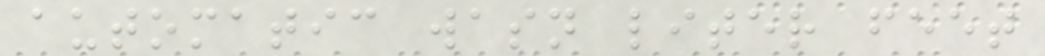automatic wasn liter feet
